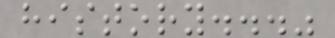history..."
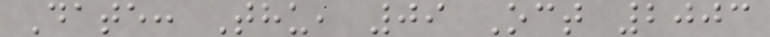Date: Thu, 09 Oct 2003
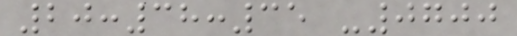20:38:35 -0700
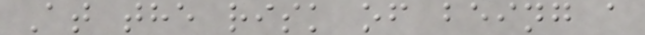At the risk of being a
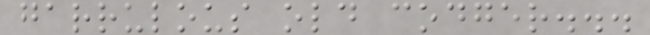garrulous old codger...
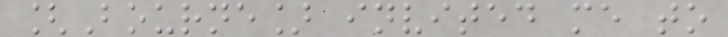[Bourne] invited me to
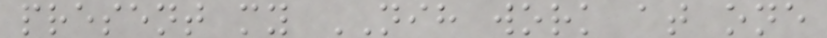present my NIH work at one
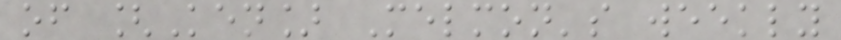of [Ken] Melmon's weekly
